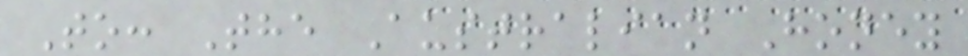To: The Australian Honey
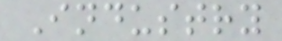Industry
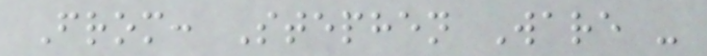From: Stephen Ware -
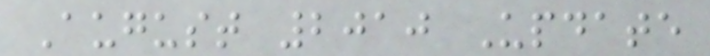August 2010 Update
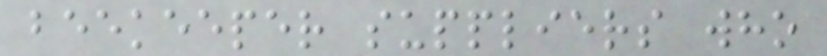beekeeper suppliers who
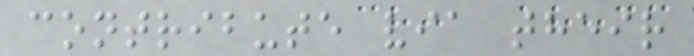contribute via their
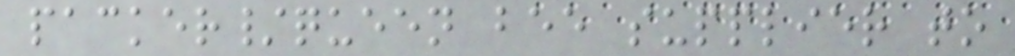packer/queen bee supplier to
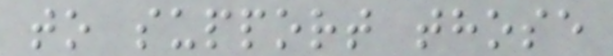to support those
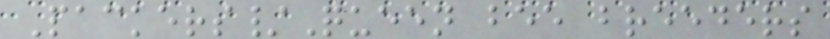Packers/Queen bee breeders
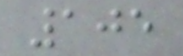105
